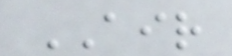AIR
